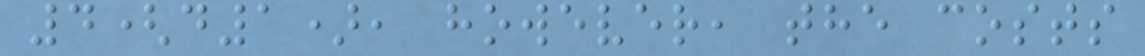4(d1), however, the costs
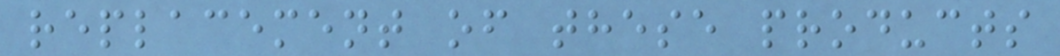replacement of these products
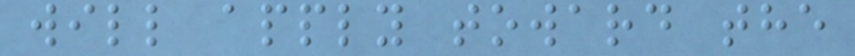will apply toward the
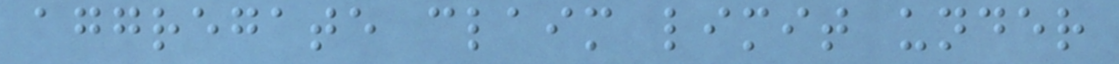aggregate claim limit under
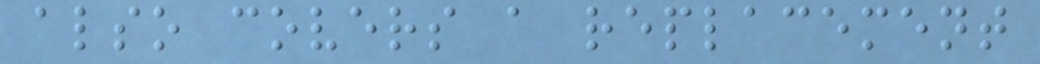also covers a replacement
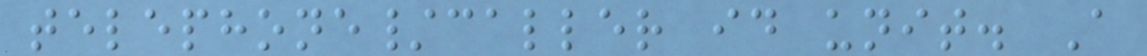telephone/caller id unit. A
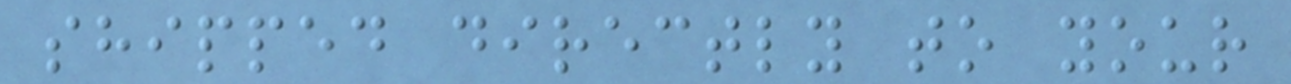shipped directly to your
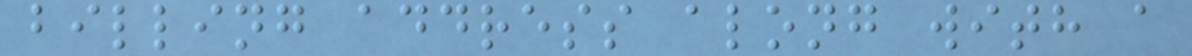billing address along with a
